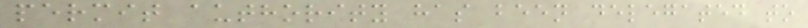permit authority has been delegated to
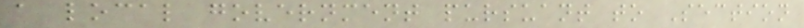a local government pursuant to Section
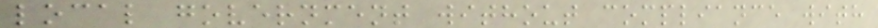local government without compliance with
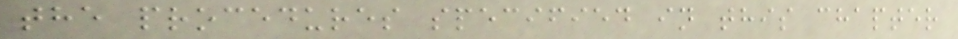the procedures specified in this chapter
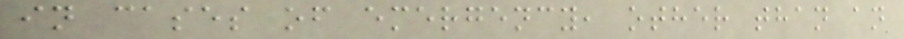in cases of emergency, other than an
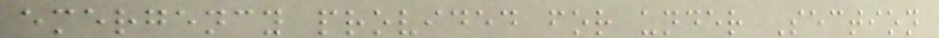emergency provided for under Section
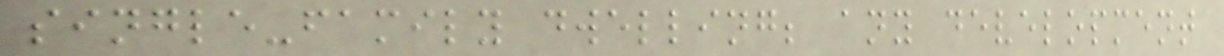single-family dwelling; any development
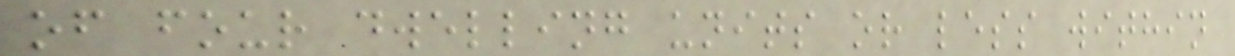of four dwelling units or less within
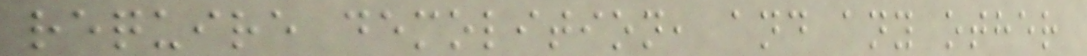require demolition, and any other
